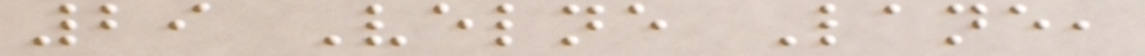29 Velne Lane,
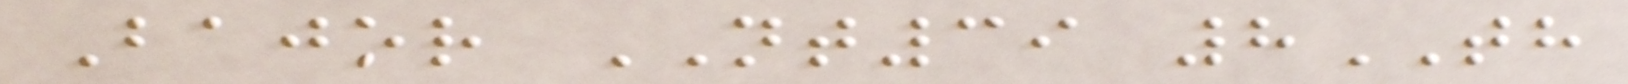Bajor NT39 8TH
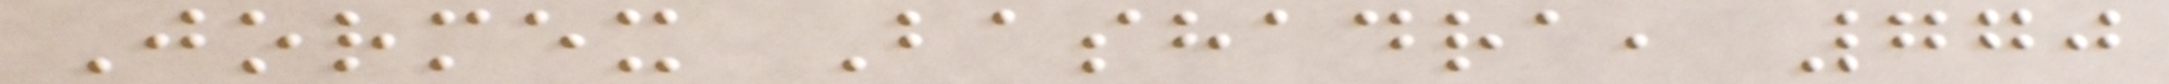Jormex Bashadra, 770
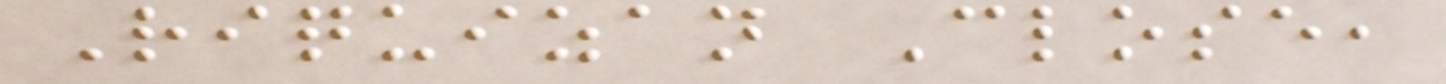Riquizan Close,
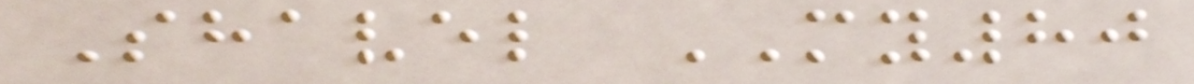Shavel MY80
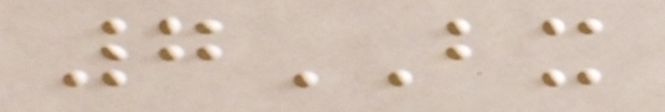7BX
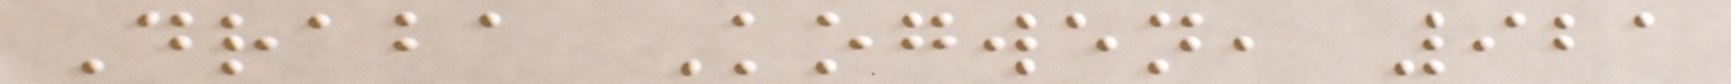Draba Kogwen, 921
